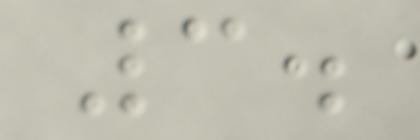3.
